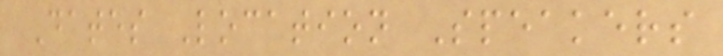Dates Location Speakers
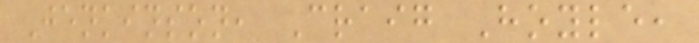Jenkinson, Craig Hoyle,
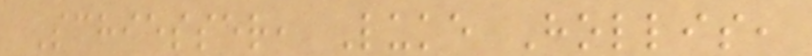Schiesser, Luke Hollis,
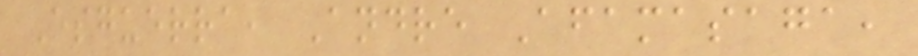Esguerra, Andre Afamasaga,
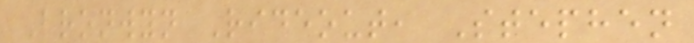Bronwyn Rideout, Stephen
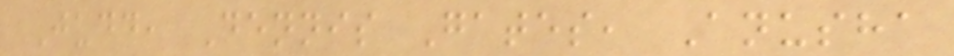Judd, Dennis Gates, Anusha
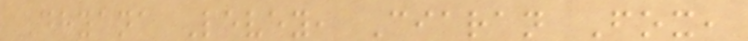Dhyana Levey, Ciaran Fox,
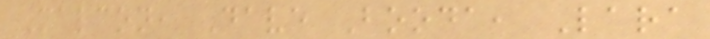Malcon, Dave Booda, Lara
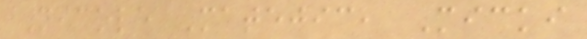Nicole Matejic, Micki
